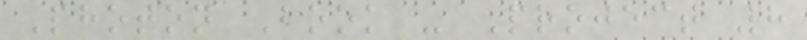Photon Book - Project 8
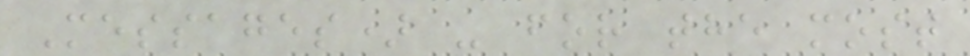Messages) - for the most
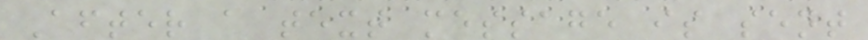After a text message is sent
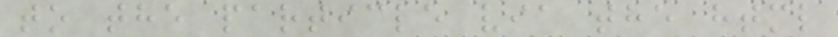to the particle via the html
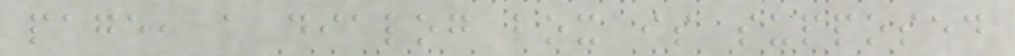page, a dialog box is supposed
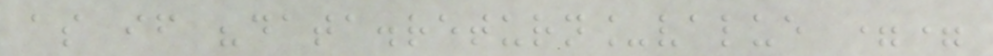as if "data.return_value ==
